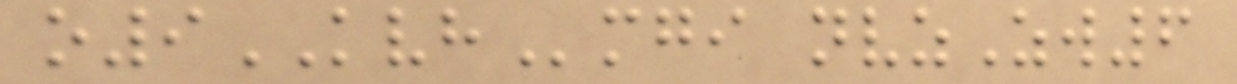o9KVHmgi nvzZw6
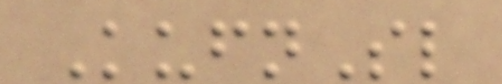KufnSl
